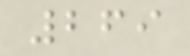269
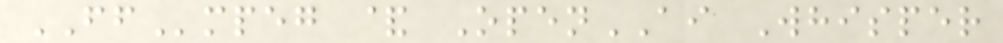FFmpeg & OpenAI Whisper
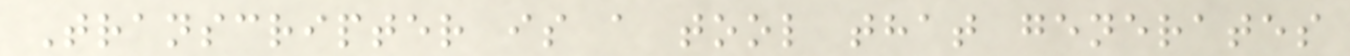Transcripter is a tool that generates
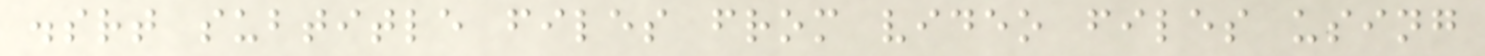.srt subtitle files from video files using
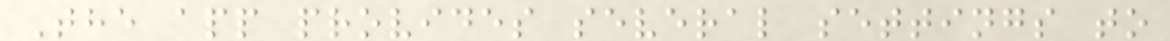The app provides several settings to
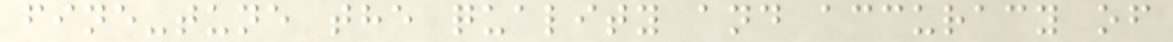fine-tune the quality and accuracy of
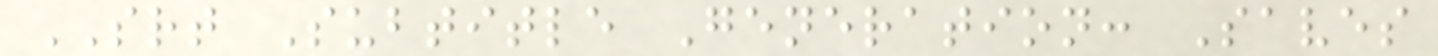SRT Subtitle Generation: Saves
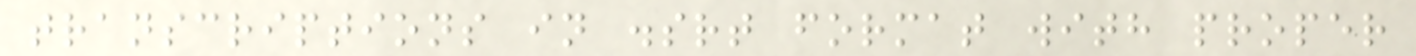transcriptions in .srt format with proper
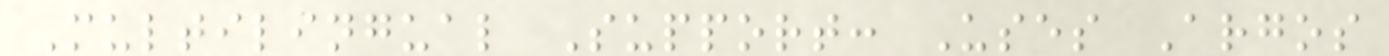Multilingual Support: Uses Argos
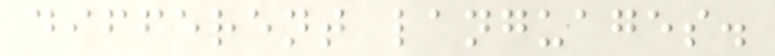different languages.
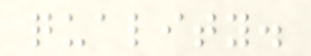quality.
